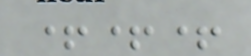+++
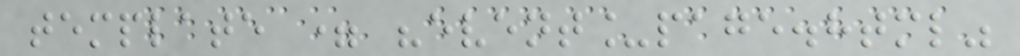template = "event_page.html"
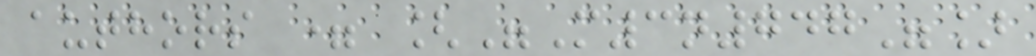authors = ["M3n747"]
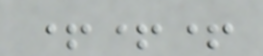+++
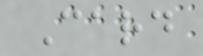Card
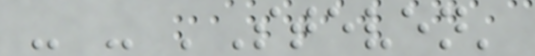- - 'Steven'
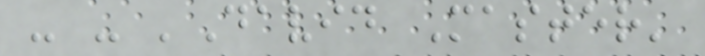- - 'David Master'
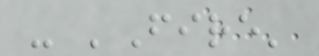- 'Fire'
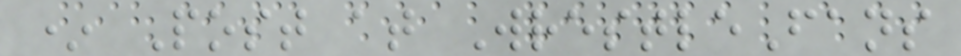* Post at WrestleFans
